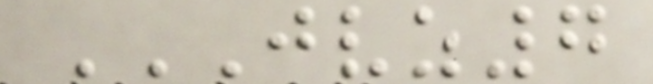JVZ7
